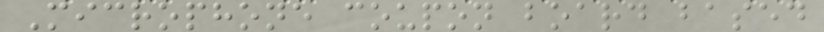Microphone coupon board based
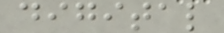digital
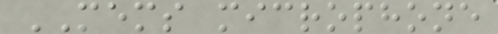MEMS microphone
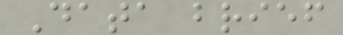Data brief
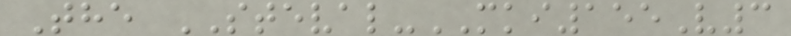The STEVAL-MKI155V3
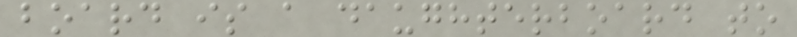board is a daughterboard to
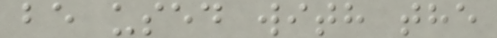be used with the
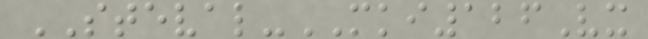STEVAL-MKI126Vx
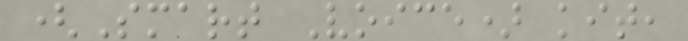(Smart Voice) kit,
